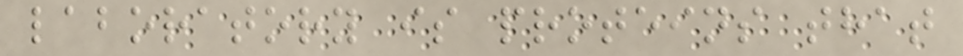laboratory is proteins that
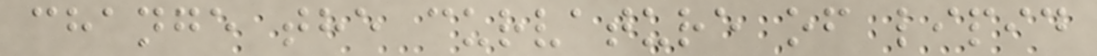change the curvature of lipid
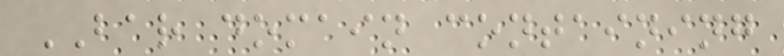BAR domain containing
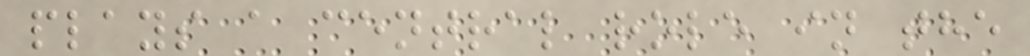plays a central role in the
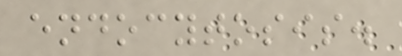endocytosis.
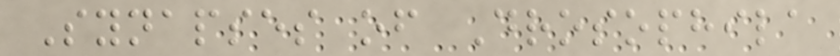Synapses of Drosophila
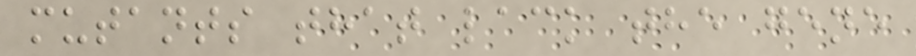mutants that lack the gene
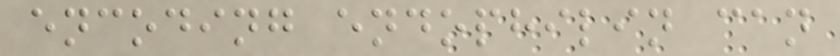encoding endophilin can
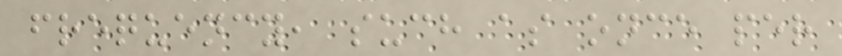frequency, such as once per
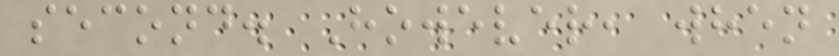second. However, when
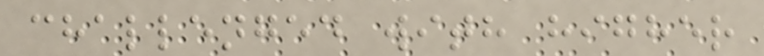challenged with higher
